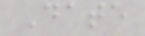Date
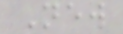New
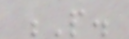P.
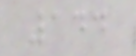144
